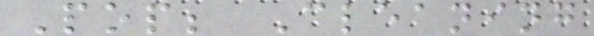Pop; Cleaning
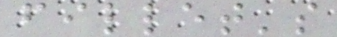fillet's
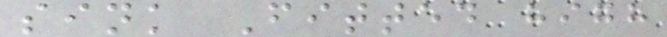sink Fitted high
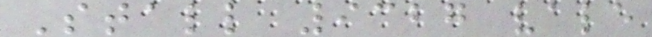Stall 9327 vale
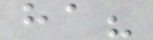ha?
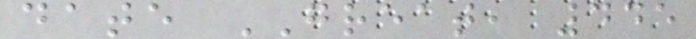date GREAT, 445
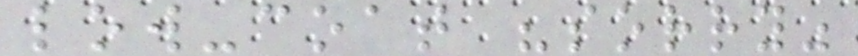low-coat "sorry"
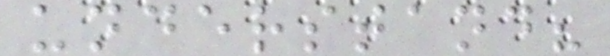understand?
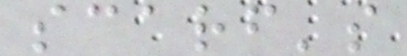scarf's
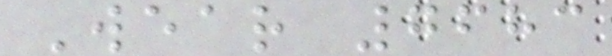Wear 7683
